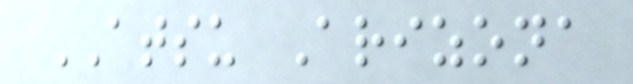ATSU Arizona
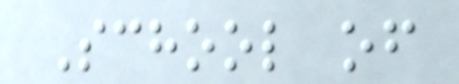School of
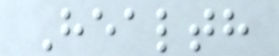Health
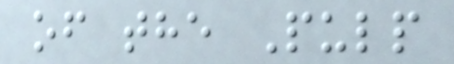of the Pulp
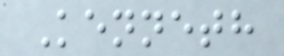Kenneth
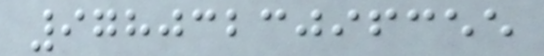9780323096355
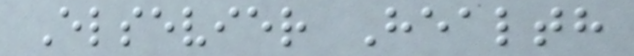Elsevier Health
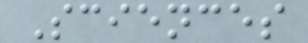Sciences
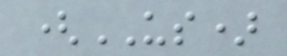(US)
